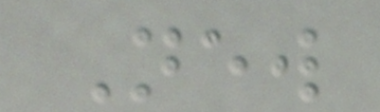New
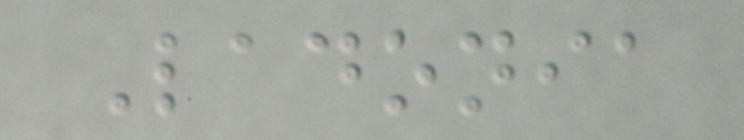Ladonia
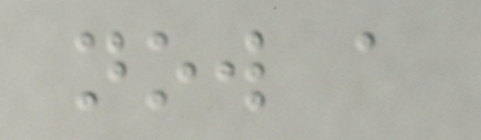now a
